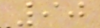90
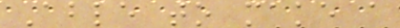Able to make a
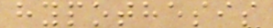hypothesis
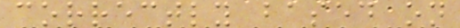correctly based on
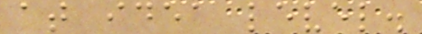at idea level.
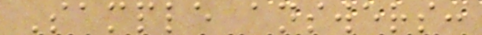Sample answers:
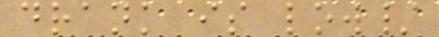drank is low/
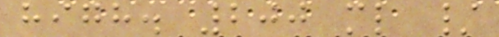high. 200 ml /
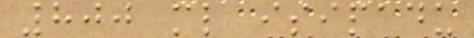800 ml isipadu
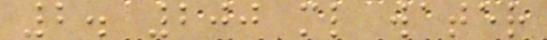2. 200 ml water
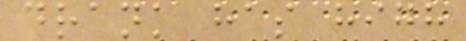drank has high
